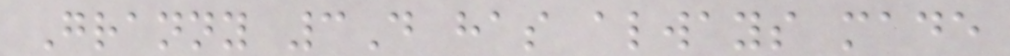Granny 3D has always made
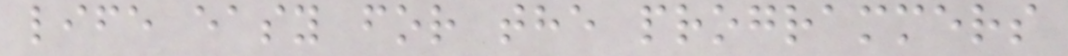life easy for the programmers
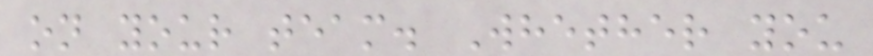on your team. Whether you
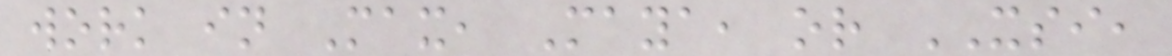work in Max, Maya, or XSI,
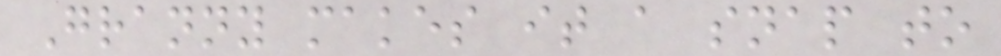Granny makes it a snap to
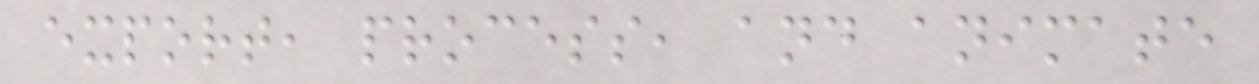export, process, and animate
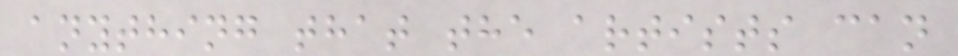anything that the artists can
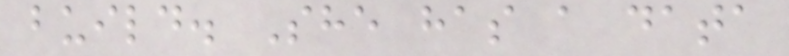build. She has a data
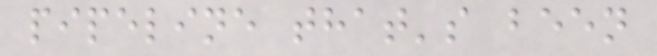pipeline that's been
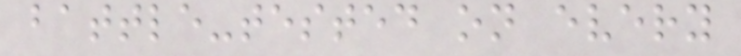battle-tested on every
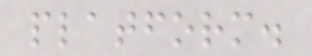platform.
